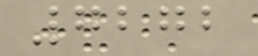7272
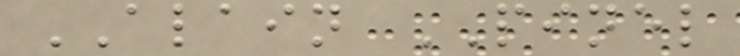ALAIN PINEL
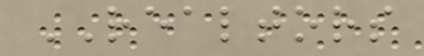REALTORS
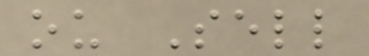ou Sell
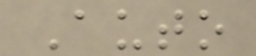Auto
